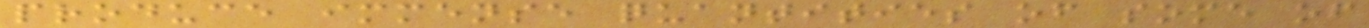produce immense quantities of some of
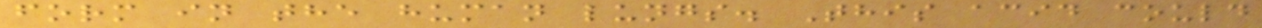form in the human lungs. This acid could
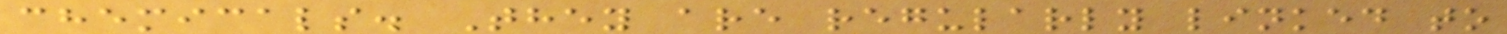chemicals. They are regularly linked to
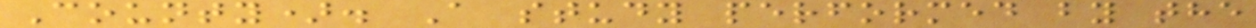County). A study performed by the
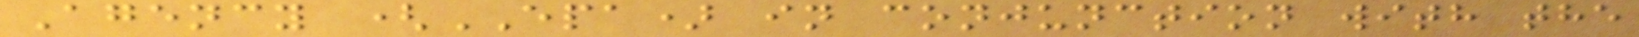Agency (EPA) in conjunction with the
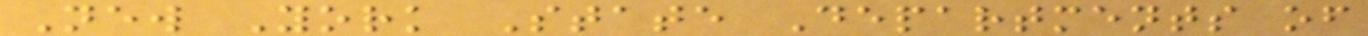New York State Departments of
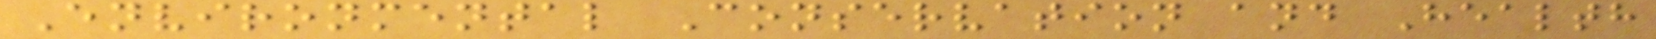Environmental Conservation and Health
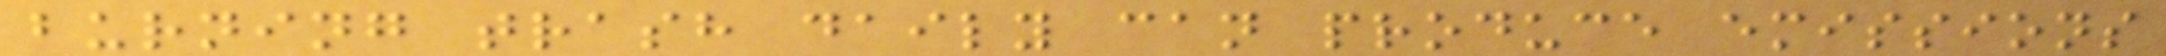burning trash daily can produce emissions
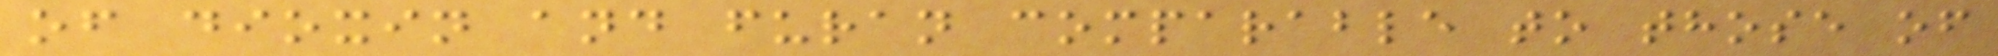of dioxin and furan comparable to those of
